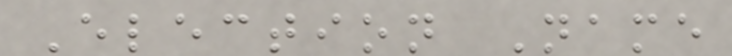Election Name
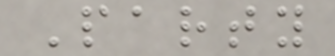Party
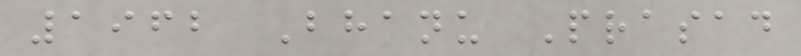1962 Bhanu Prasad
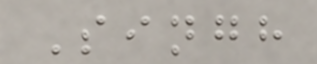Singh
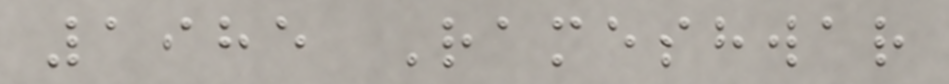1985 Rameshwar
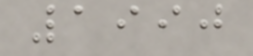1990
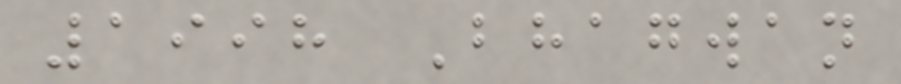1998 Bhagwan
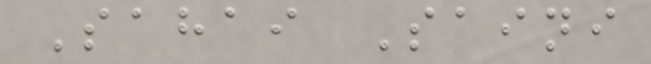Sahai Saini
